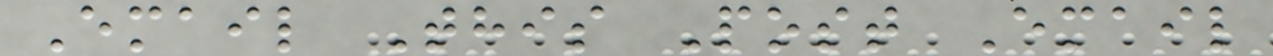Email This Post Email
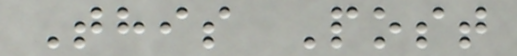This Post
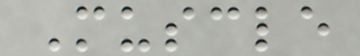Muscle
